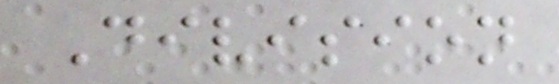Division
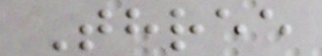Three
